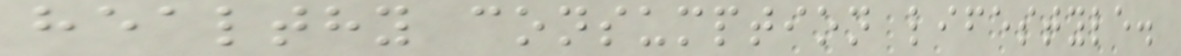healthy consumption lifestyle.
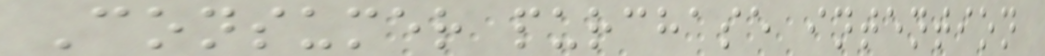Consumer purchase intention
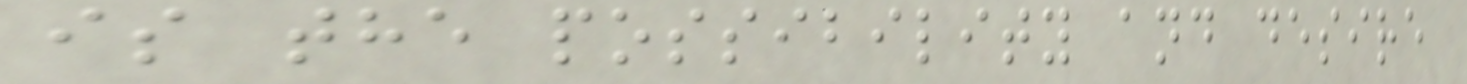is the possibility and desire
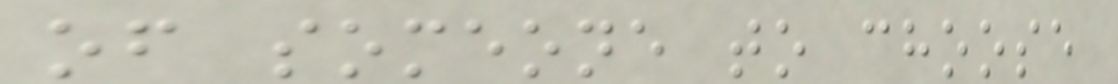of someone to choose
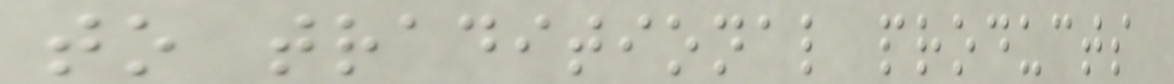to traditional products
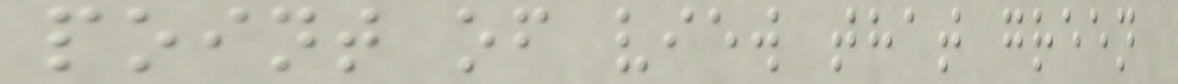point of view that green
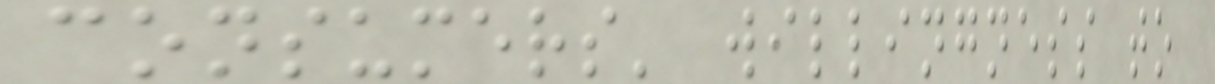consumers' willingness to
